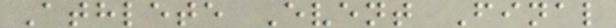Athlete Event Final
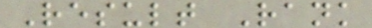Result Rank
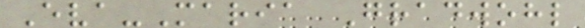Eva-Maria Gradwohl
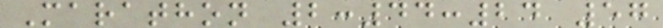Marathon 2:44:24 57
